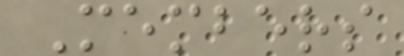Members
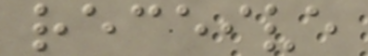receive
